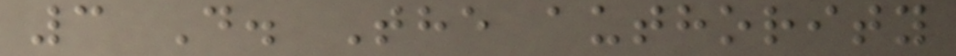3 D. The authority
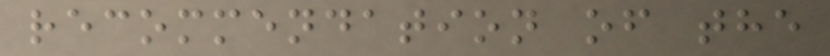recommendation of the
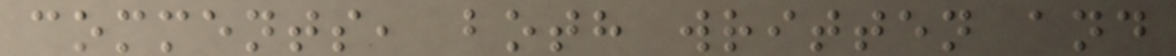comments, both written and
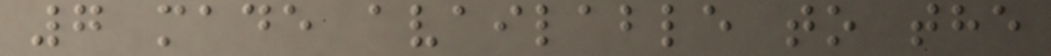7 made available to the
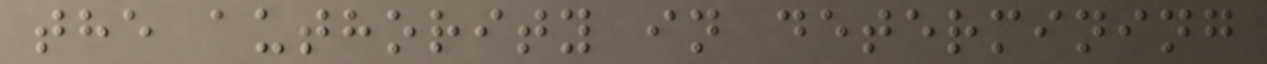the authority in determining
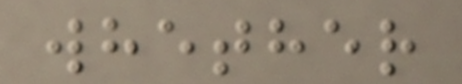whether
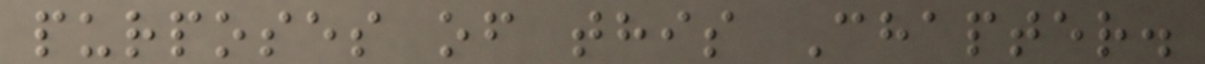purposes of this Chapter.
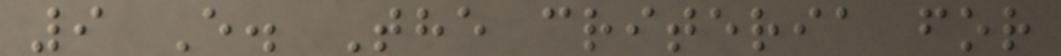9 E. The criteria for
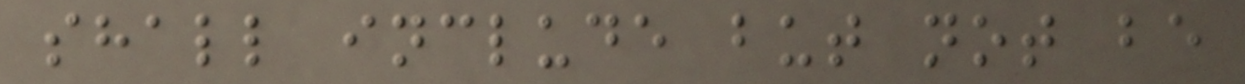shall include but not be
